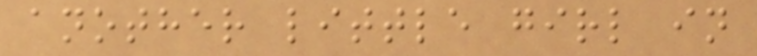another little girl in
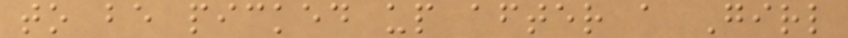to be picked up after a Girl
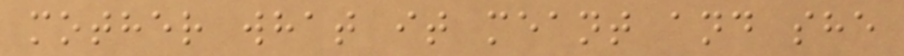mother what it meant and she
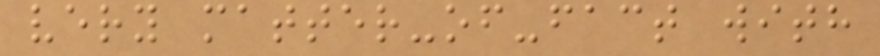very matter-of-fact with
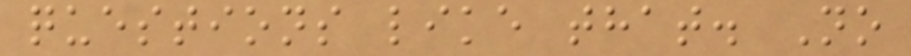questions like that. No
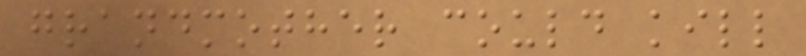grandmother could kill
